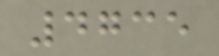4735
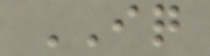IQ
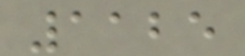1125
